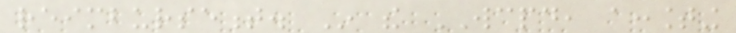reimbursement. In the WCPD, accounting
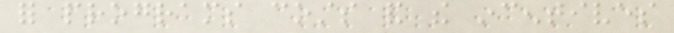for programs costs and the incentives
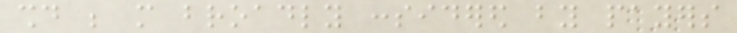should be more broadly considered by payers
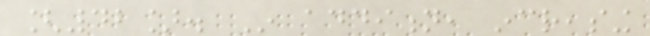[42]. In addition, increasing
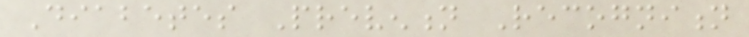Diabetes Prevention Recognition
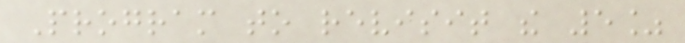Program to revisit the 5%
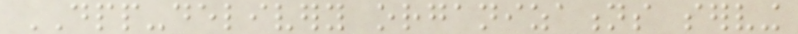DPP-delivery organizations serving
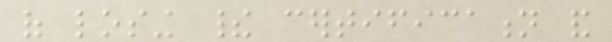of losing their certification and
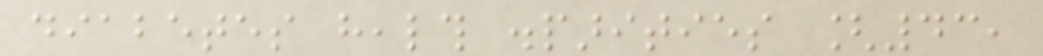diabetes health disparities [43,
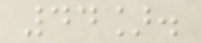44].
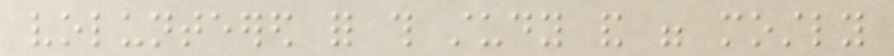volunteered for this study and were mostly
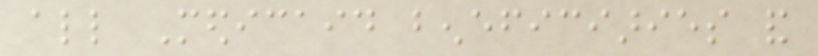all Medicaid beneficiaries and
